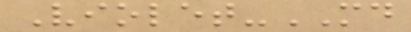Violet-MD
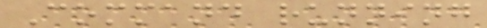Command running
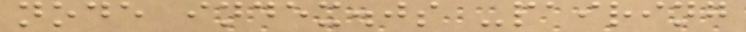node index.js -pairing
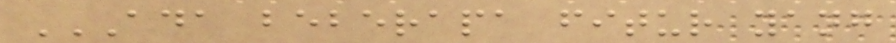ADA BEBERAPA FITUR YANG
